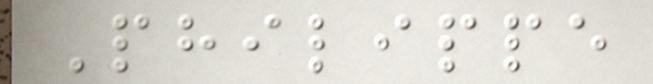Philippe
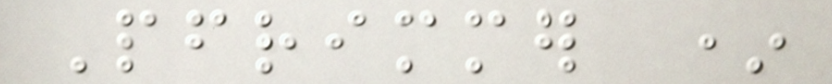Pfrimmer *
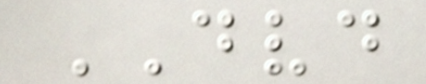DVD
